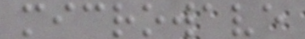microwave
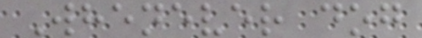Whenever dog
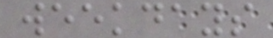weekdays
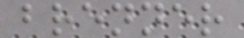brenner
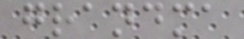grandma
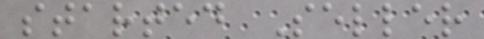started Seller
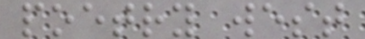poetry west
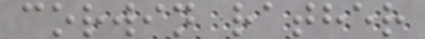corwin rather
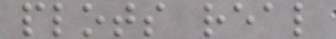plots real
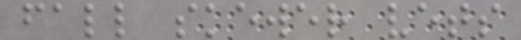fall skewer vets
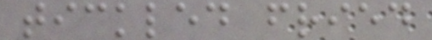tickled fried
